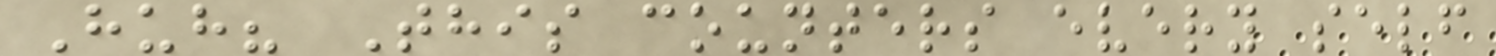Huh? This counters every self
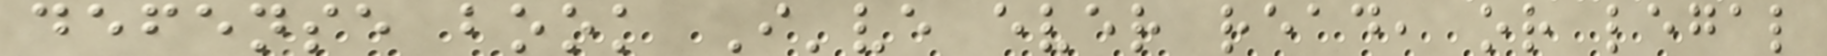defense book I've ever read, or legal
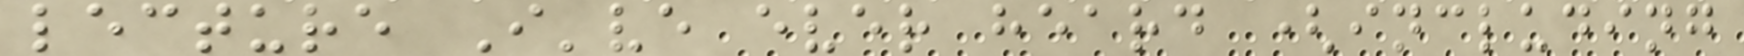lecture I've ever heard (including
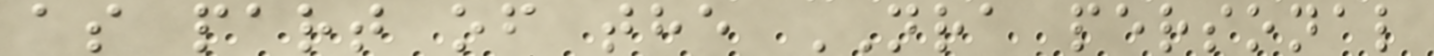as part of the NRA personal
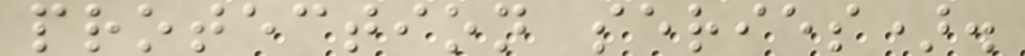protection series).
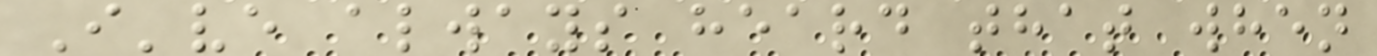I've always heard that when
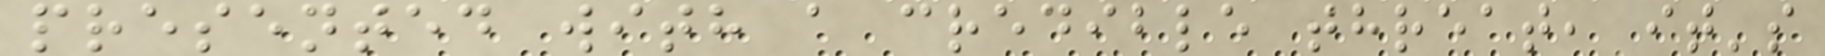presented with a credible threat, it's
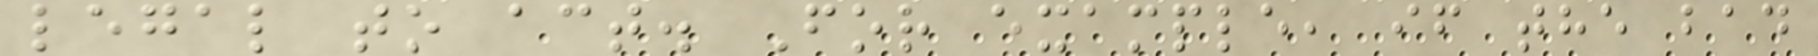legal to act. For example, if the bad
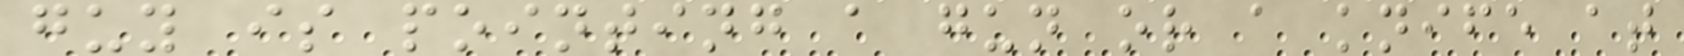guy is pointing a gun or a knife at
